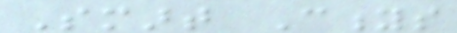Smart Citys
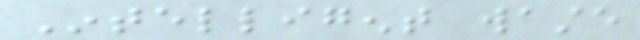Intelligent waste
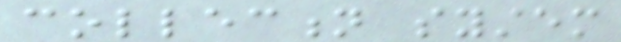collection system
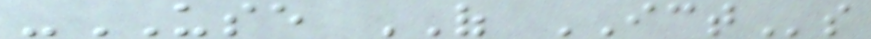-USE OF ICTs
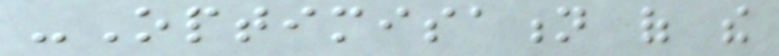-Optimisation of the
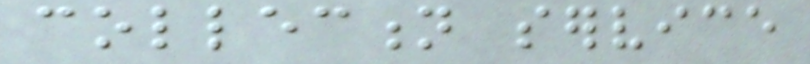collection service
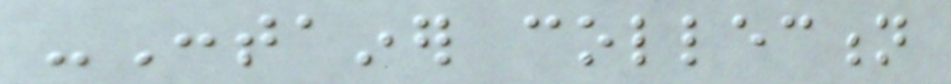-Container collection
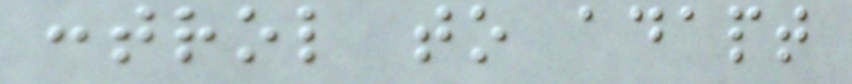control to adapt
